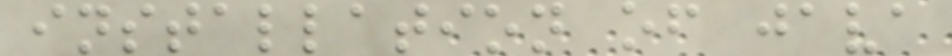installation of java
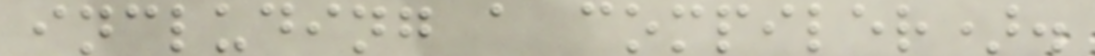including a compiler).
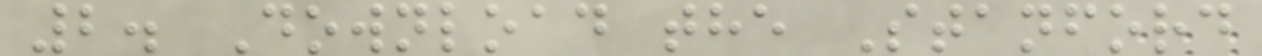2. Download the Stanford
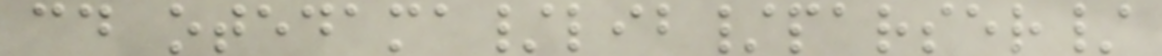cd otedama/lib/parser/
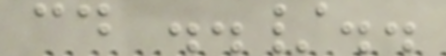cd ../..
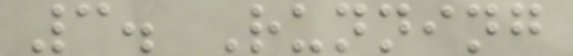3. Running
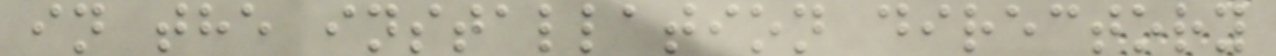in the installation directory
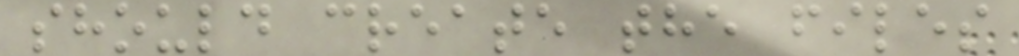should create the files
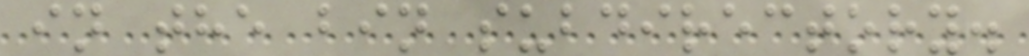in the bin subdirectory.
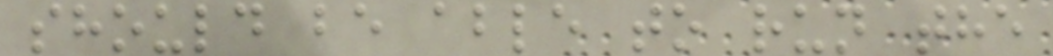should be able to run the
